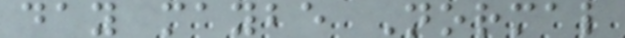day maybe Normal
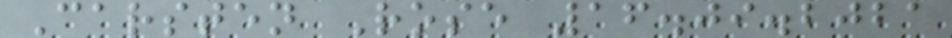Carsten Rose 16.09.2021
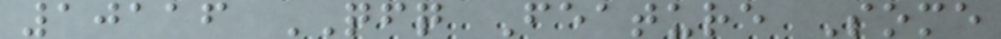10116 QFQ Feature Some
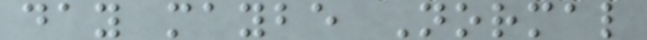day maybe Normal
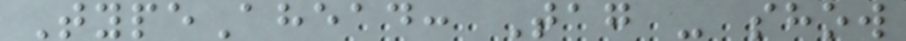TypeAhead: Tag - show
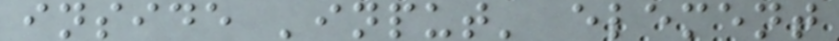inside 'input' element
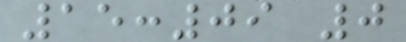15:09 0
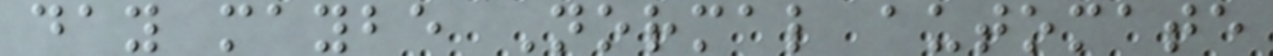day maybe Normal automate
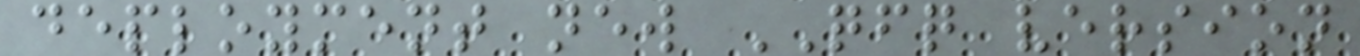deployment new QFQ version
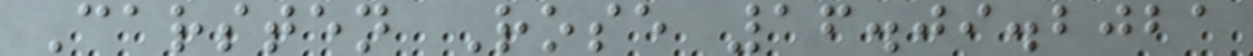Carsten Rose 16.09.2021
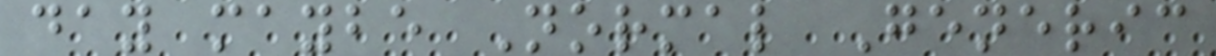day maybe Normal Generic
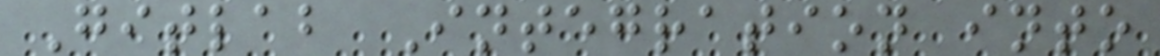Gitlab Integration into
